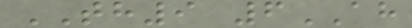TH9 6AH
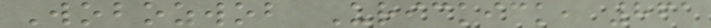Wobozwob Urickick, 861
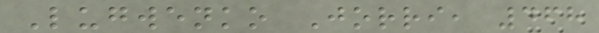Lugwenko Jorri, 468
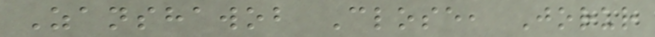Zanshawob Close, Jorur
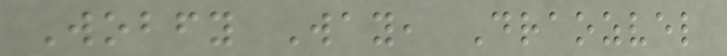Wobfy Way, Draozvel
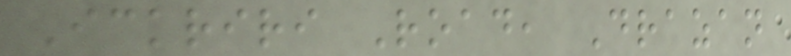Ickriri Road, Drazan
